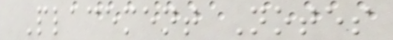Placement Notes
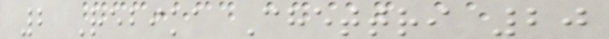2 Rebika Chettri 20
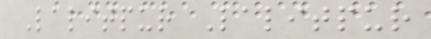Lalitpur Lalitpur
